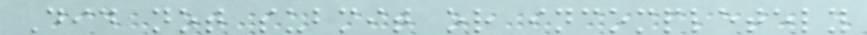Did not submit or incompletely
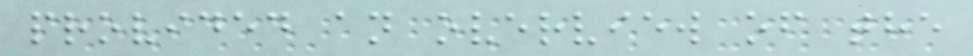provided an overview of the
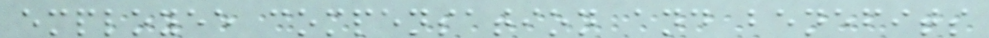employee compensation and benefits
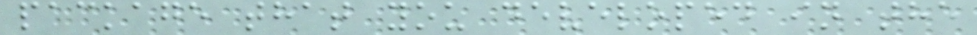package that you developed in the
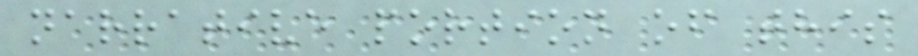narrative portion of this
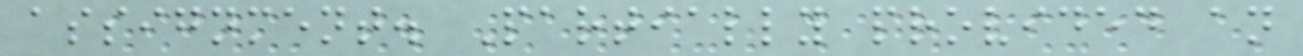assignment. Partially provided an
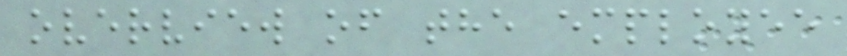overview of the employee
